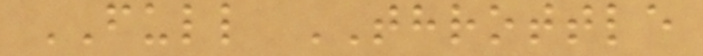FULL THROTTLE
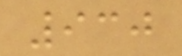930
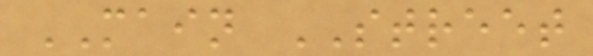MAIN STREET
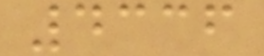4336
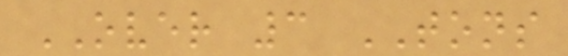OVER 3 TONS
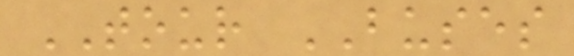TOUR BUSES
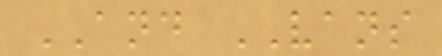AND VANS
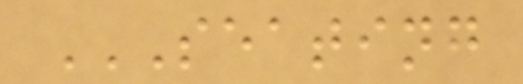SEATING
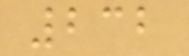232
